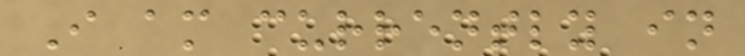I am currently in
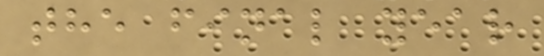the final year
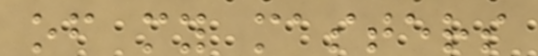of my masters
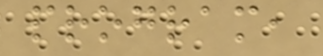program,
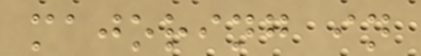majoring in
